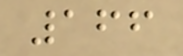166
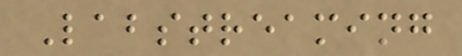Labstreaming
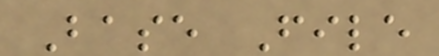Base File
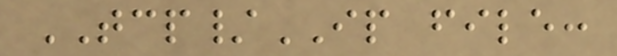TCP/IP file:
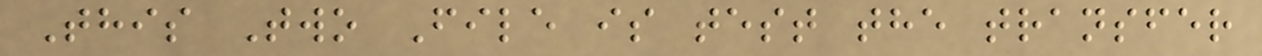This Two File is test the transfer
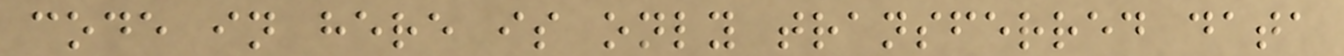code in here is only transferred data
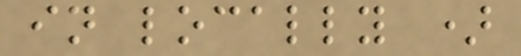in locally )
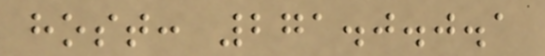host: 271.0.0.1
